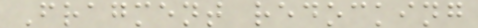Fragment redocking
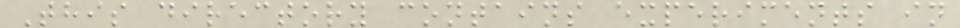This directory contains experiments in
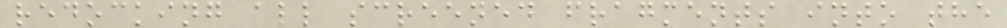redocking all screened fragments into the
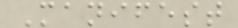Manifest
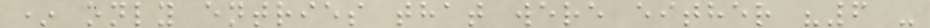* only entries that were either "6 -
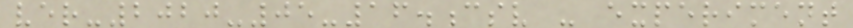ver-2020-05-16.csv - experiment
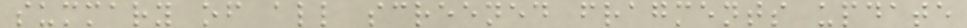summary of all screened fragments update
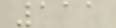111
